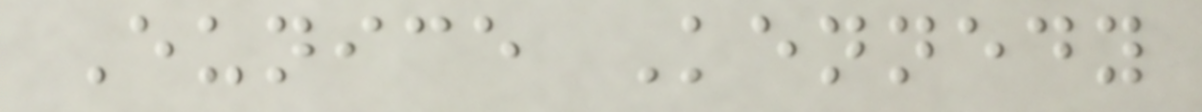Eunice Kennedy
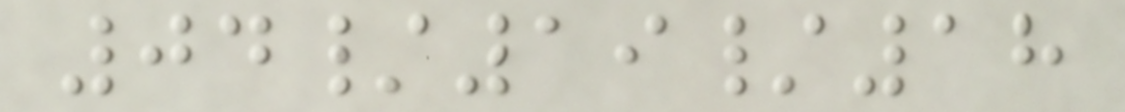04/19/18
